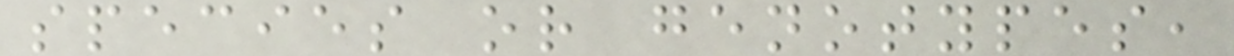species or genotypes,
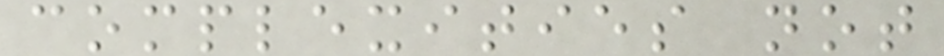complexities not
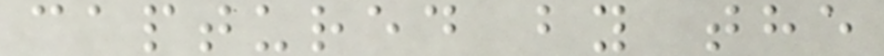captured by the
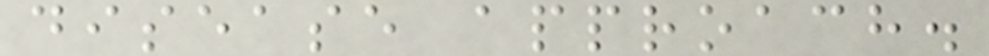disease approach.
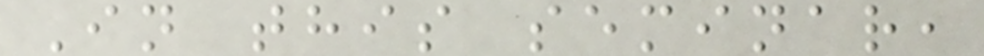In this seminar,
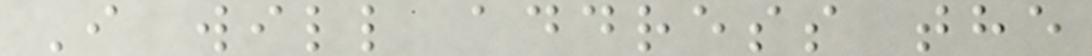I will address the
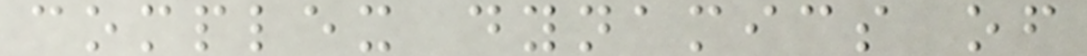complex dynamics of
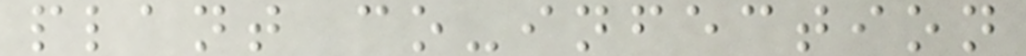plant co-infection
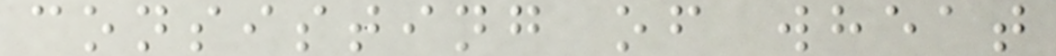consisting of wheat
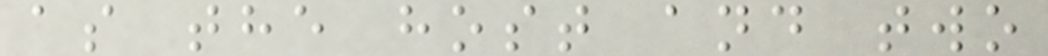as the host and two
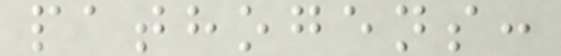pathogens:
